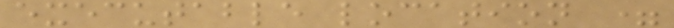executable location =
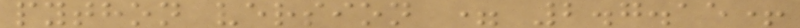python version = 2.7.15+
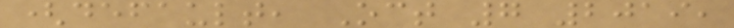(default, Oct 7 2019,
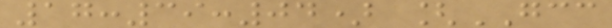17:39:04) [GCC
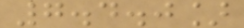7.4.0]
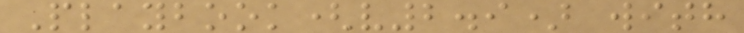Playbook(v2.9) with
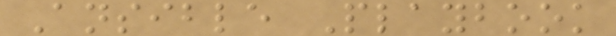Ansible Playbook
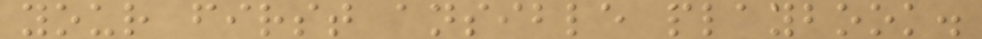your first ansible playbook.
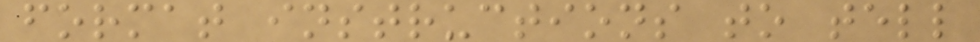format instructions to tell
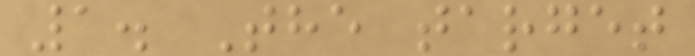1. The target
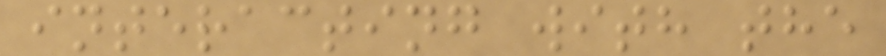interacting with the
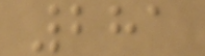281
